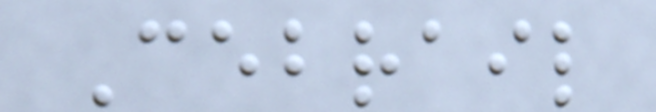Cebrail
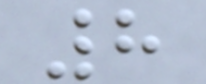8
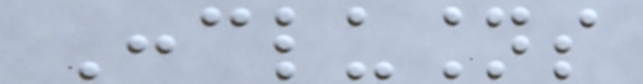Conclusions
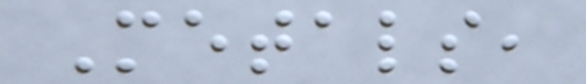Metals,
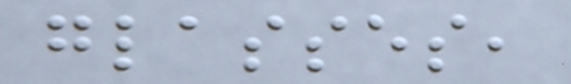glasses,
